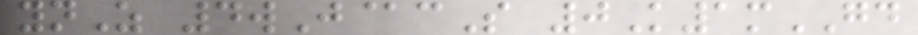ynZ 4wJ@cS 0K1mGD
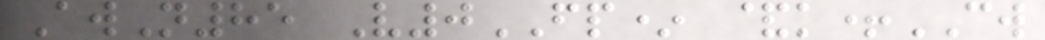AwN85 V0FP* &k+CW
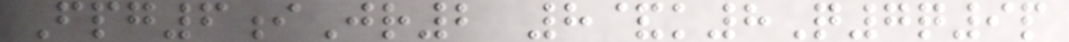Fpg6iJr2 8&k8Q7q9p
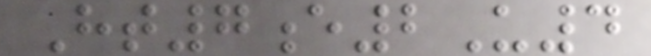Ht7e2U4
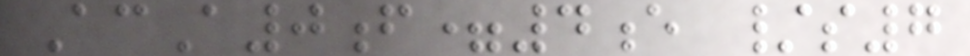AcA0f=4e /s7
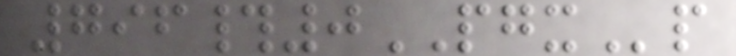796#0PGXp
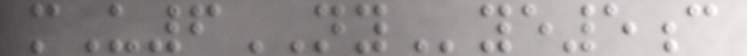mU6NYye5c
